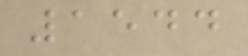1544
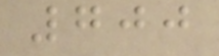700
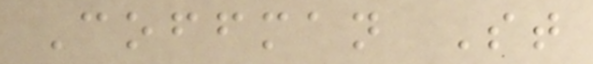Coffman St
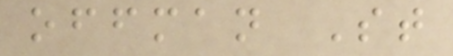offman St
